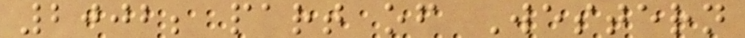2002; part of Western
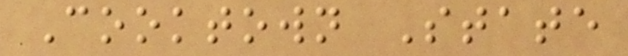Cooktown State
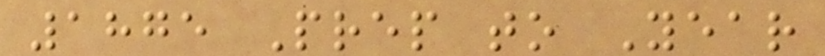1875 Prep to Year
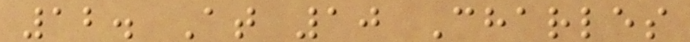12. At 10 Charles
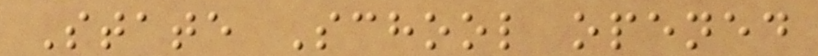State School opened
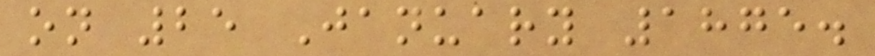on 25 January 1875.
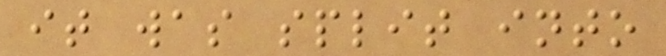it was split into
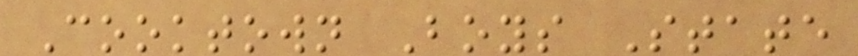Cooktown Boys State
